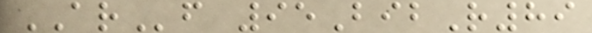ARf 95BibR89
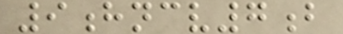9hncv7b
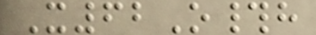X62O#h
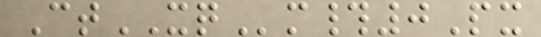CtXQm#0Px
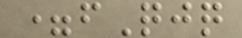=fQjq
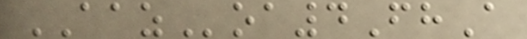AAZoa4FhA
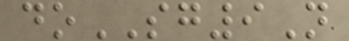doSG9N
